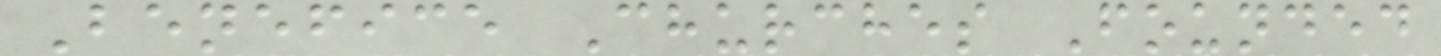Benefice Churches Founded
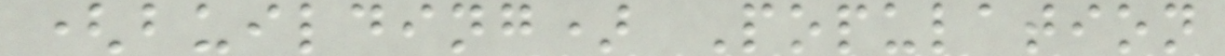(building) Population
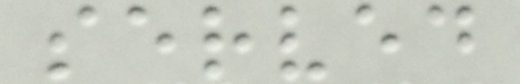served
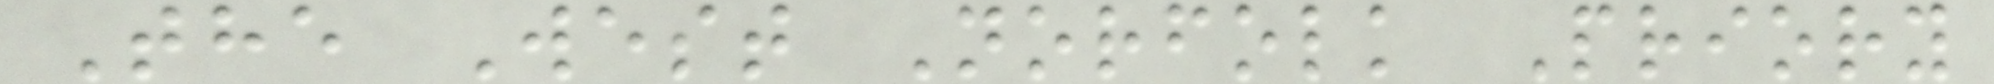The West Norfolk Priory
